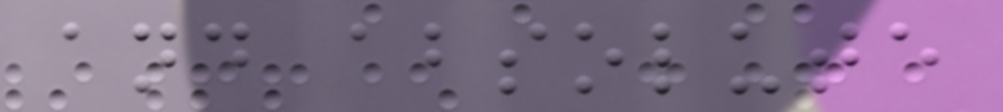and absolute
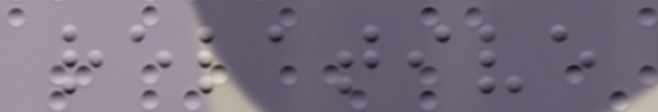relative
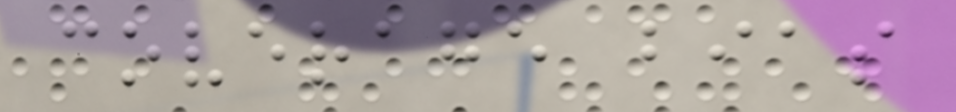coverage bias
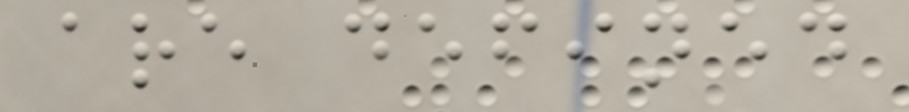are defined
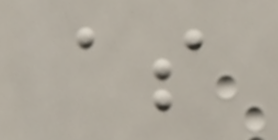as
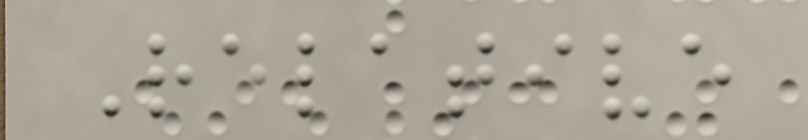Relative
